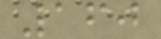160
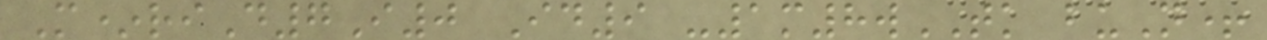M*riD7I0 Id9 -1m8wTK buN+
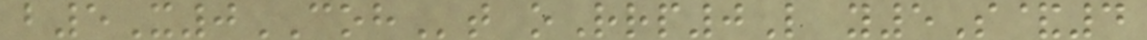b5X0COHt oRrp0L y5S&4
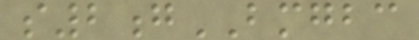s2gBMGBC
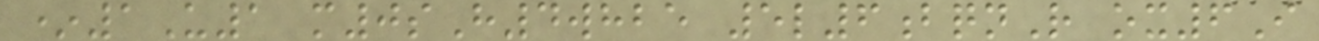*1U1 m0sH4whbe 5l6bqnR ox6I
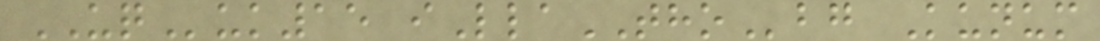UQuk15 iLlaTHObg Kunum
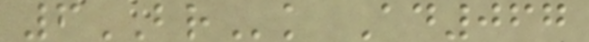6BRk Ad067
